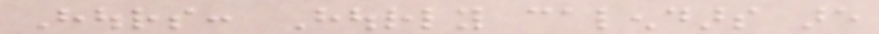Hours: Hourly calendars are
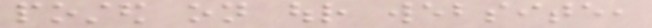posted on our website,
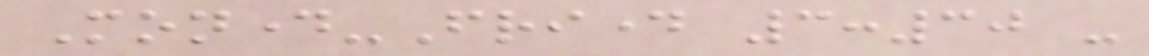Monday-Friday 3:30 -
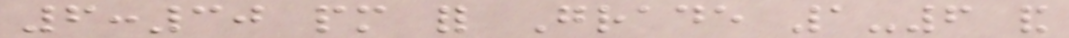6:30 pm for Grade 1-6 and
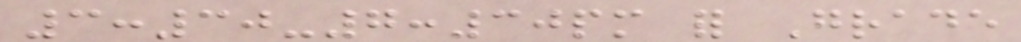3:30-7:30pm for Grade
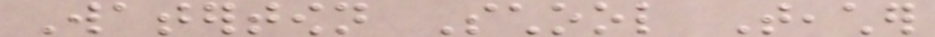Watertown School Teacher
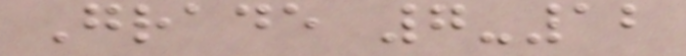Grade 7-12
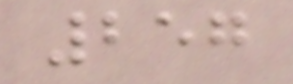257
